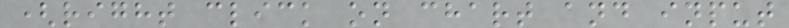(right click on chart and input
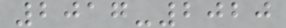2017-2020
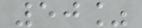50%
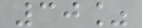30%
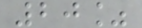20%
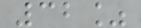32%
